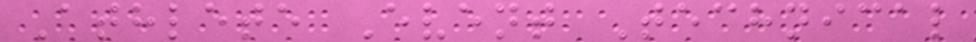Athlete Event Technical
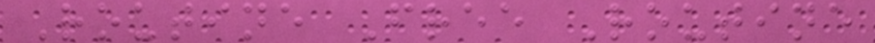Routine Free Routine
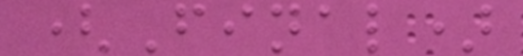(Final)
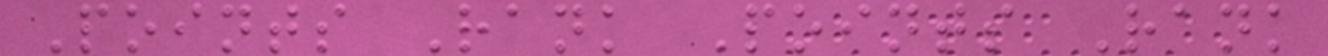Points Rank Points Rank
